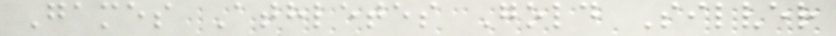Games Athletes Gold Silver
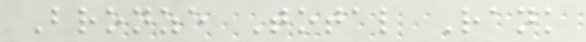Bronze Total Rank
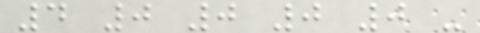4 0 0 0 0 -
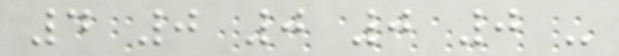4 0 0 0 0 -
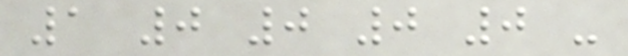1 0 0 0 0 -
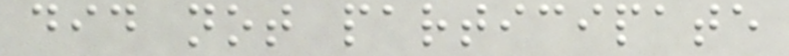did not participate
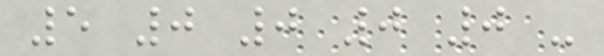5 0 0 0 0 -
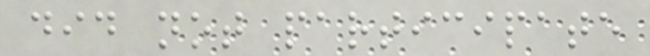did not participate
